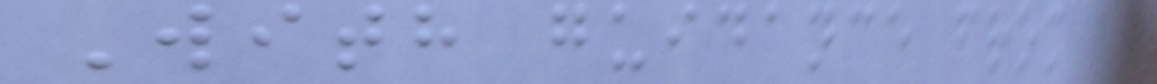With guidance from a
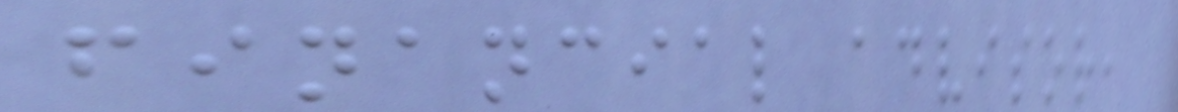financial advisor,
